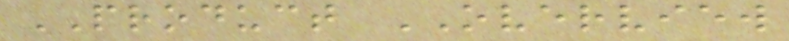PRODUCT OVERVIEW
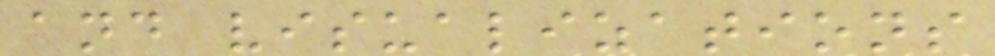and visualizations
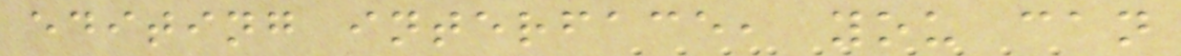editing interface, you can
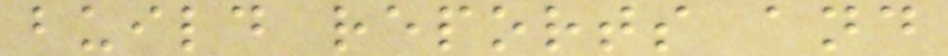build reports and
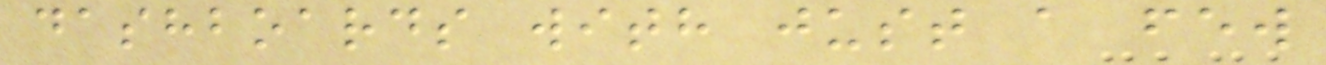dashboards with just a few
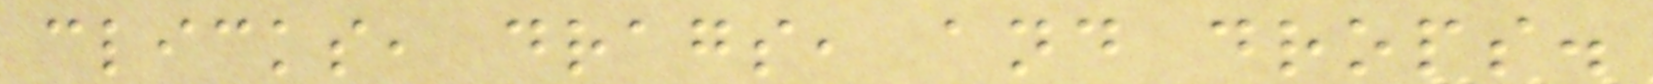clicks, drags, and drops.
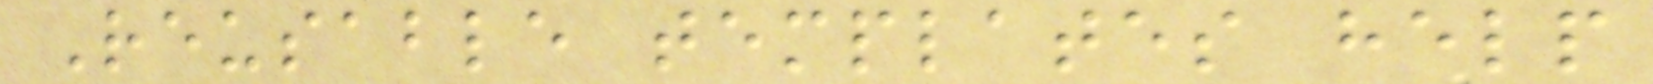Reusable templates help
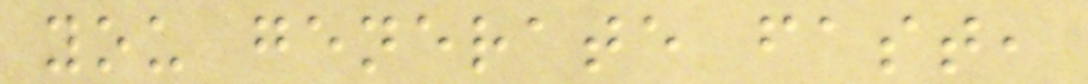you generate fast,
